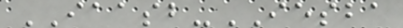IAASB-IESBA
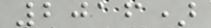2016)
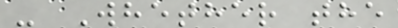- Whether the
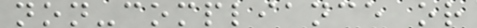non-compliance or
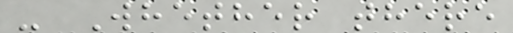- Whether there
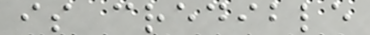is credible
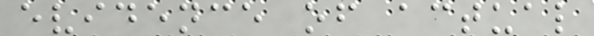evidence of actual
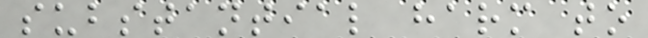substantial harm to
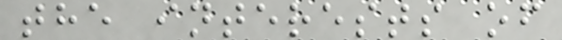the interests of
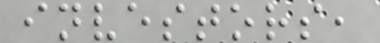investors,
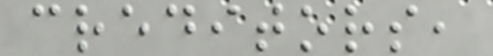creditors,
